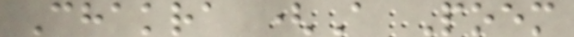Chakra (A Poem
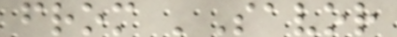from 'Savor
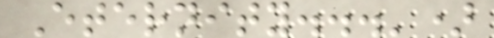Eternity...')
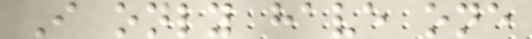I only have one
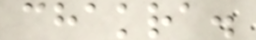chakra.
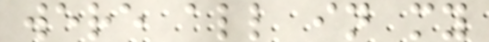were all in my
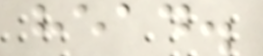head.
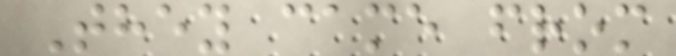They came from
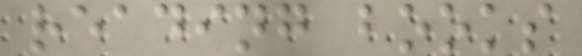reading books
